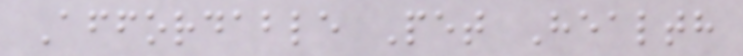Affordable Pet Health
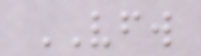VFW
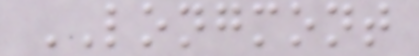LONGMONT
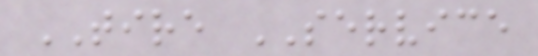TIRE SERVICE
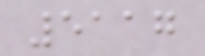5117
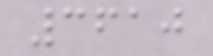3610
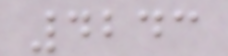4243
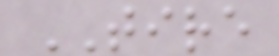TIRE
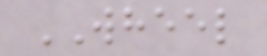WHEEL
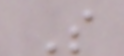S
